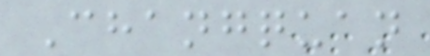Changquan
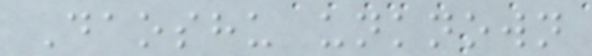Daoshu unknown
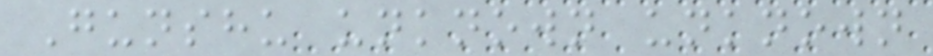Gunshu unknown unknown
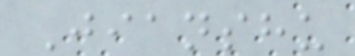Jianshu
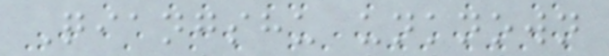Qiangshu unknown
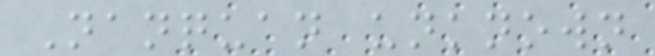Nanquan unknown
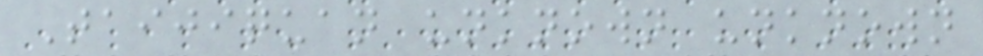Taijiquan unknown unknown
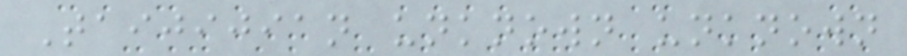Taijijian unknown unknown
